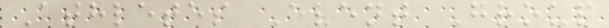Athletes Event Group
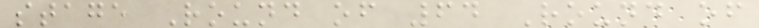stage Round of 64 Round of
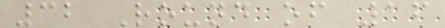32 Round of 16
